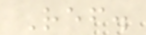Ref.
